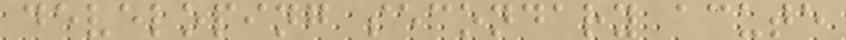developing secondary acute
